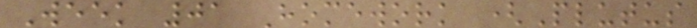Week 01 Homework (Plutus
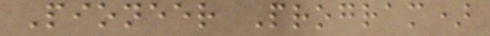Pioneer Program)
